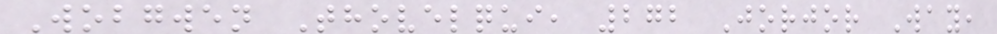Wobgwen Thovelqui, 272 Jorjor Way,
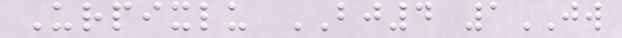Urpixlu BJ4 1JW
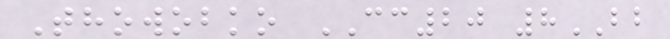Thowobko CC20 8BB
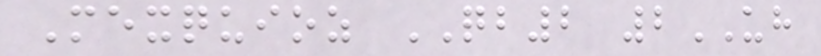Mexquioz QB2 2UH
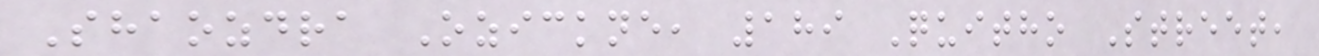Shaozdra Ozickne, 189 Quitho Street,
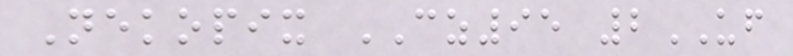Nekopix CZ95 2UF
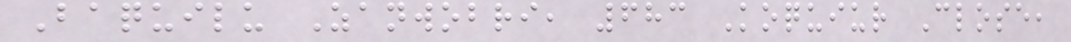Baquilu Zanwobri, 683 Koquiur Close,
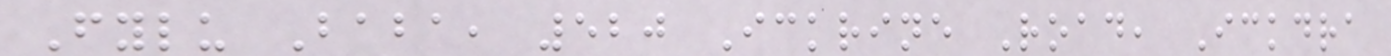Fylu Baba, 520 Ickrine Road, Ickdra
